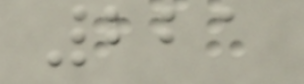221
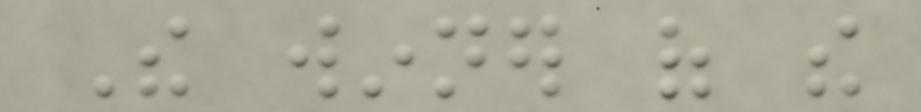The winner of the
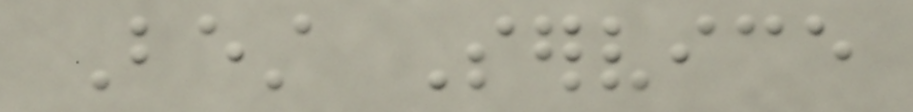Best Service
